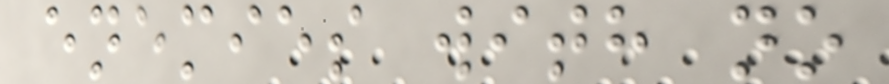enemies with no
